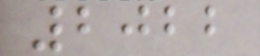2022
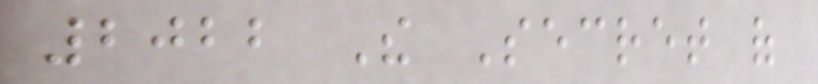2022 The Secret of
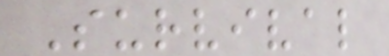Survival
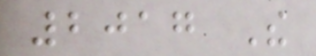2017 The
